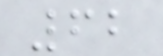62
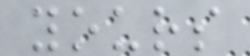yours
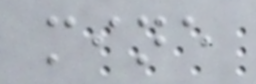mine
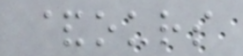&ours
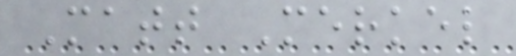Matt Merkel
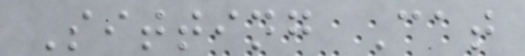Sitting Cat
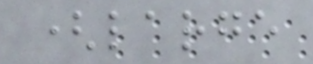(large
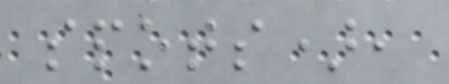spots),
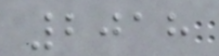2018
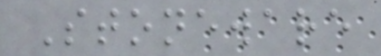Stoneware
